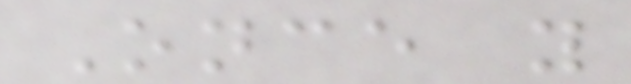Once you
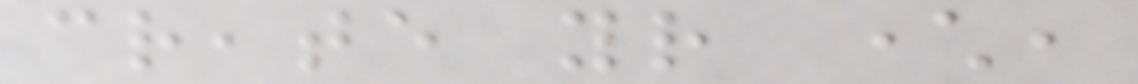create your character,
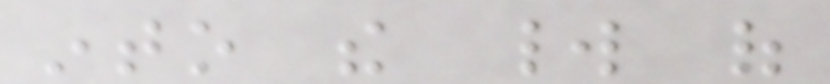into the world of
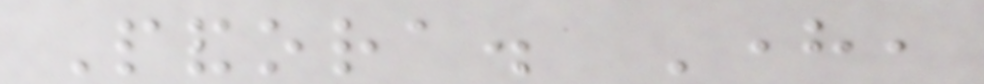Pandora. Here,
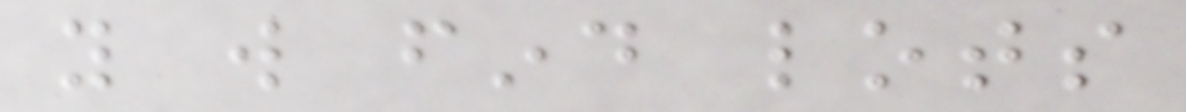you will find lots
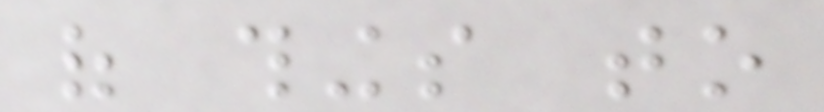of things to
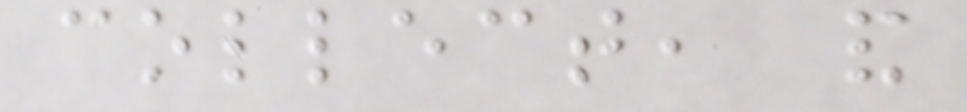collect, and
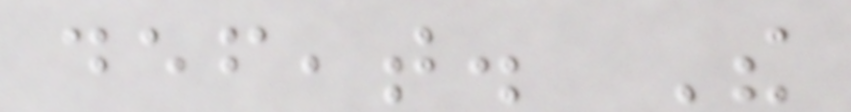defeat. The
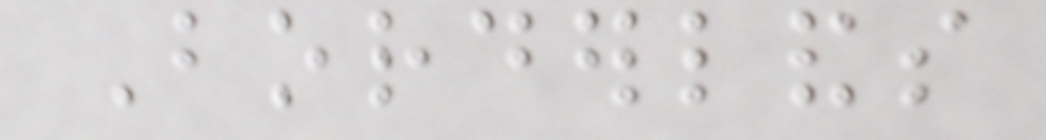Borderlands
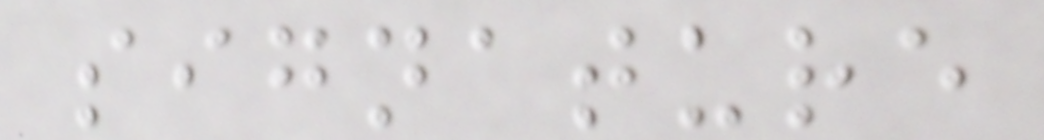signature
